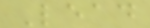Lead
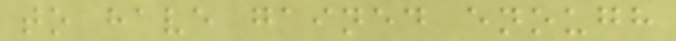to have gained enough
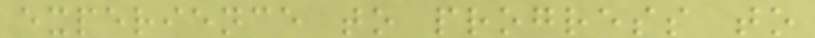experience to progress to
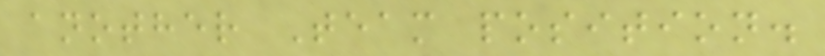another Team position.
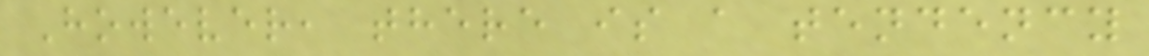However, there is a tendency
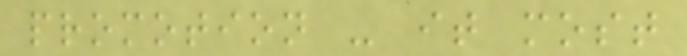promotion - it most
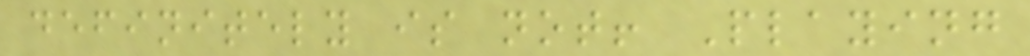definitely is not! Playing
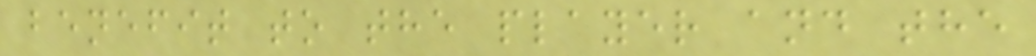benefit to the player and the
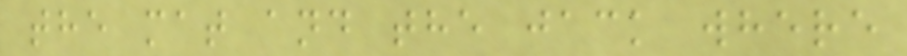the mat and the jack where
